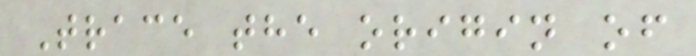Trace the origin of
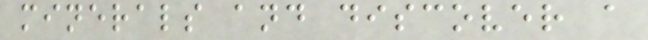minerals and discover a
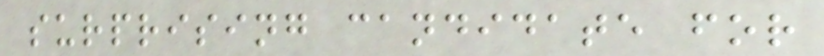surprising candidate for
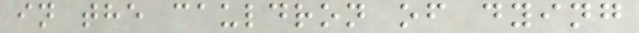in the cauldron of dying
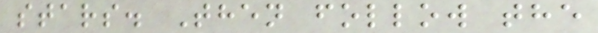stars. Then follow the
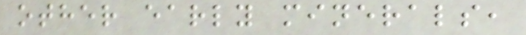other early minerals,
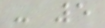- 5
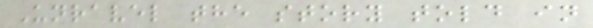Unravel the story told in
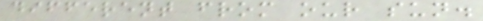different from our sun.
